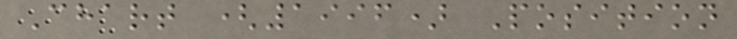Chart (1996) Position
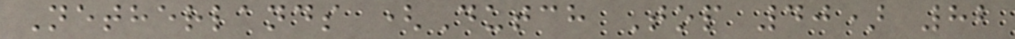Netherlands (Dutch Top 40) 82
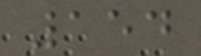154
